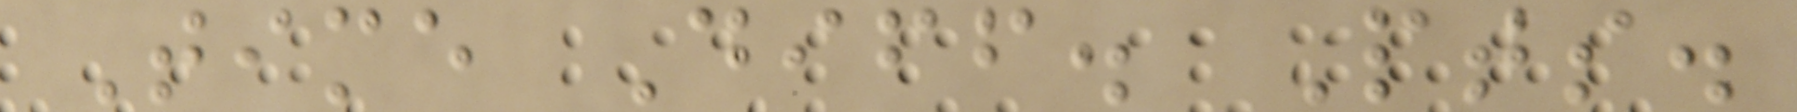Time Diff. Pts.
